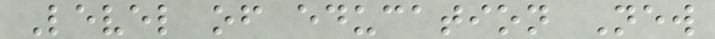Level of education New
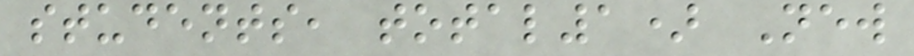students, total1) New
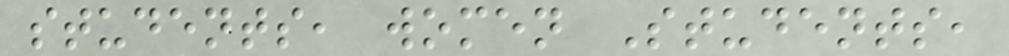students, women Students,
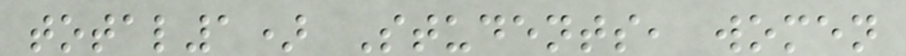total1) Students, women
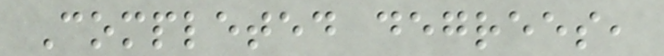Completed degrees,
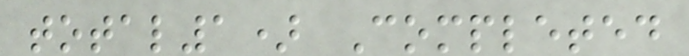total1) Completed
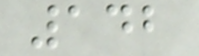142
